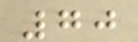70
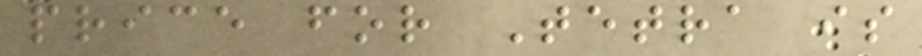price for Tetra is
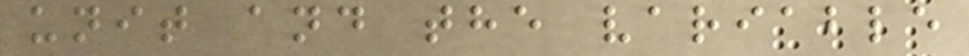unit and the variable
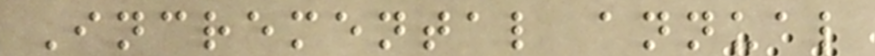Incremental annual
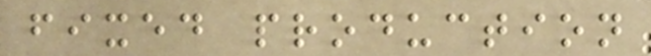fixed production
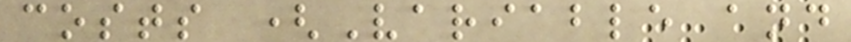costs (Variable and
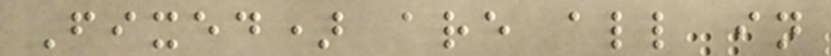Fixed) are all in
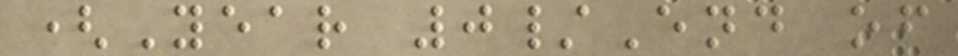(Year 0/End of
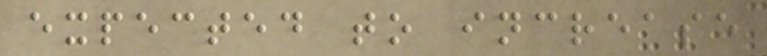expected to increase
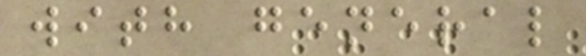with general
